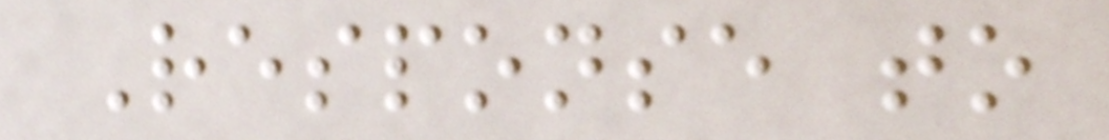Response to
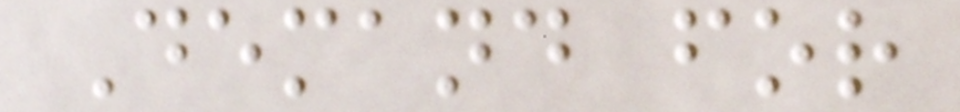Demand for
